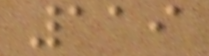119
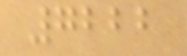7222
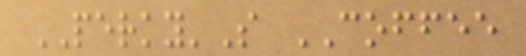PERKY'S COFFEE
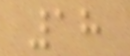18
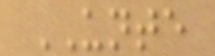UNTE
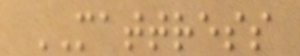MATTRESS
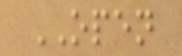OPEN
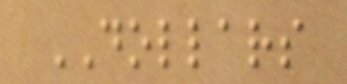DOLLARS
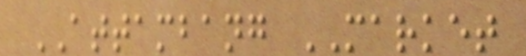ATTAMBANG MARKET
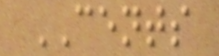CENTS
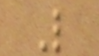L
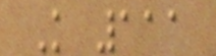K 111
